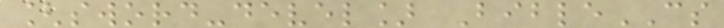[sword-devel] BibleCS
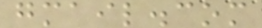gmail.com
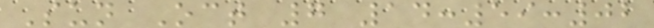Sun Oct 7 14:59:02
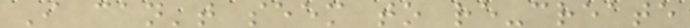I can't seem to re-create
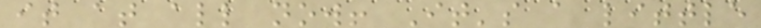it at all now! It's a little
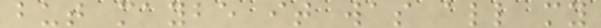but maybe it was all my
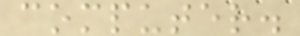computer.
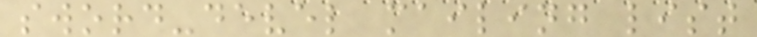sword-devel mailing list
